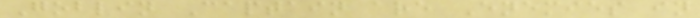Goblin Captain are Enemies in
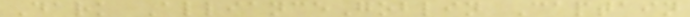Dark AllianceGoblin Captain
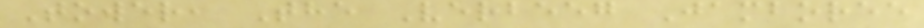Tower, The Verbeeg Jamboree
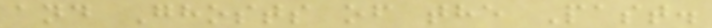and Ghosts of the Past.
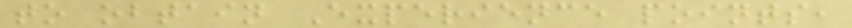to obtain Experience points,
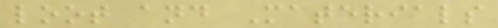loot and Materials
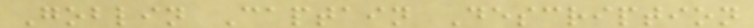Goblin Captain Description
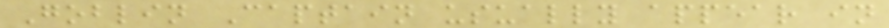Goblin Captain usually appear in
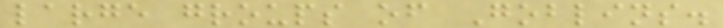large groups of Goblins.
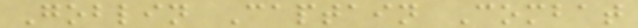Goblin Captain Combat
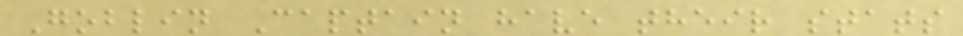Goblin Captain have their stats
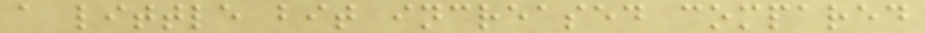a little bit increased compared
